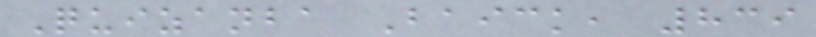Quizanba Baick, 839
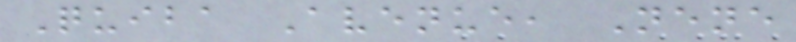Quiba Avenue, Nene
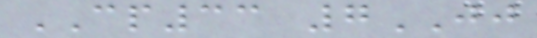CP33 7JJ
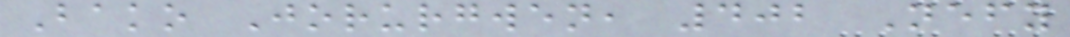Bako Jorurgwen, 402 Nefy
